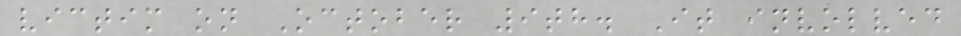victim on October 9th. It involved
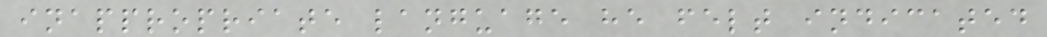inappropriate language he felt indicated
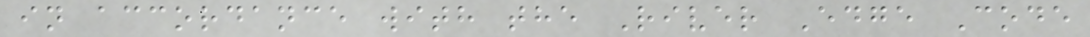in accordance with the River Edge Code
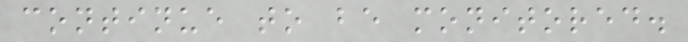continue to be monitored.
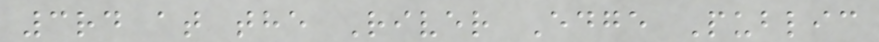3rd at the River Edge Public
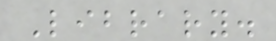Library.
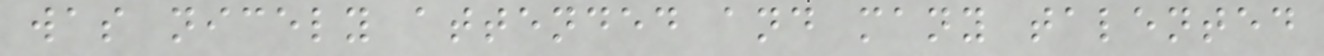was nicely attended and many talented
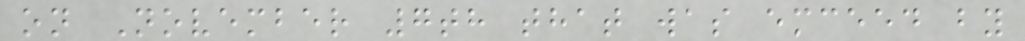on November 7th that was emceed by
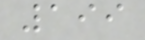199
